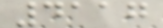4117
